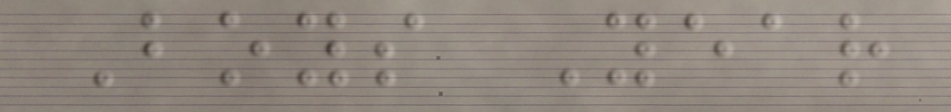Boys Year
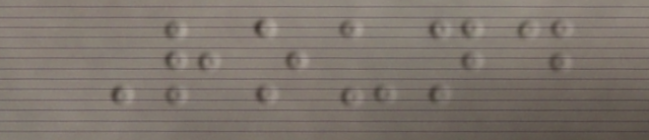Round
